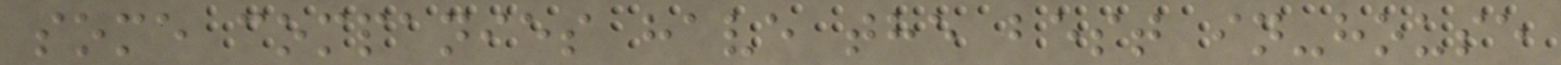some companies have the best in-house
